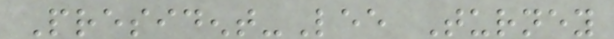President-Lee Turney
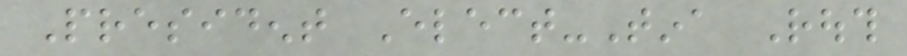President Elect-Tina Routh
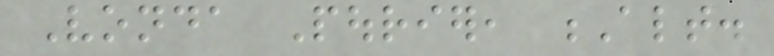Vonda Pourier, Alt.
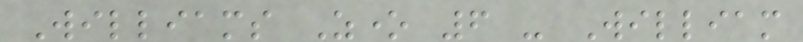Williams Zone 6 - William
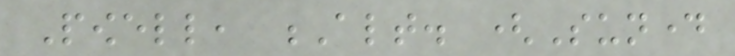Powell, Alt. (Sunday
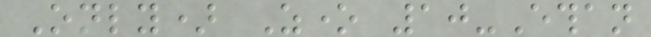Only) Zone 10-Ethan
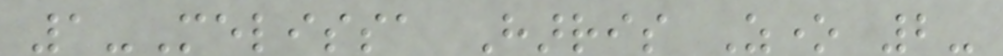1-Melissa Harris Zone 2-
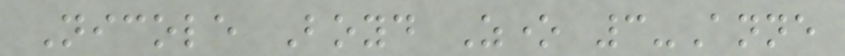Nicole Boyd Zone 3-Anne
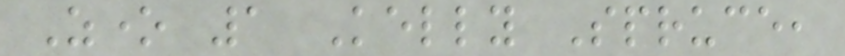Zone 1 Kelly Spruce,
